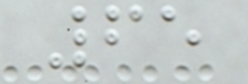65
